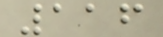116
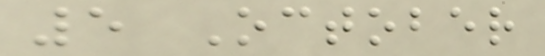5 October
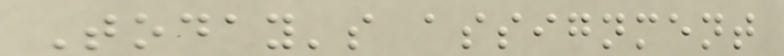Today's assignment
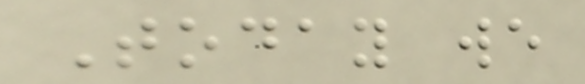Today we
